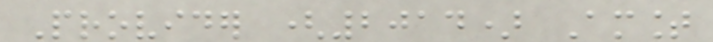Provider (2014) Amount
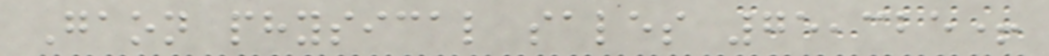Gaon physical sales 75,325+
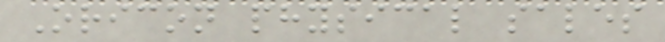Oricon physical sales
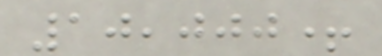10,000+
